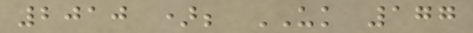2010 ); UK 177
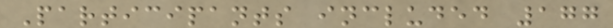Participants included 177
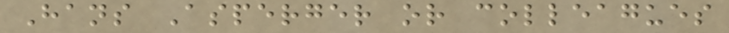Hans Asperger or colleagues
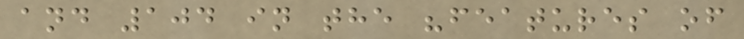and 104 in the "features of
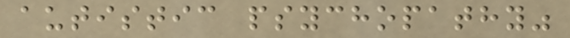autistic psychopathy"
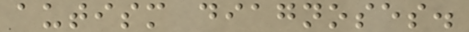autism diagnoses.
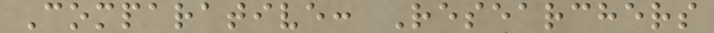Comparative: Researchers
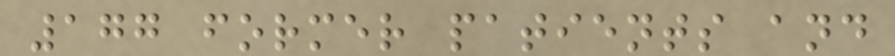177 former patients and
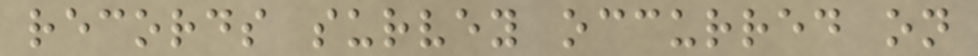records survey occurred on
